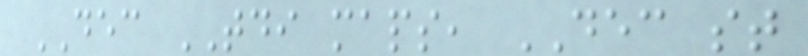DEC TDI maps, DEC st
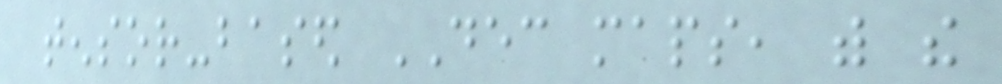tensor-based DEC maps, with the
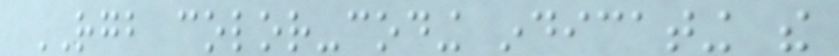RGB color-coding indicating the
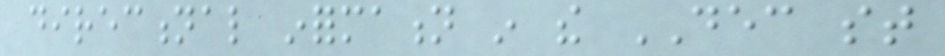directional information in the DEC st
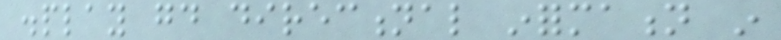display good directional information in
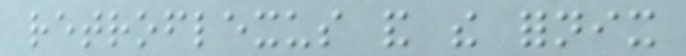retroflexus and the fornix
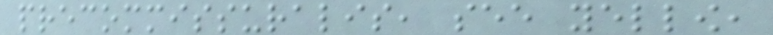precommissuralis, see yellow,
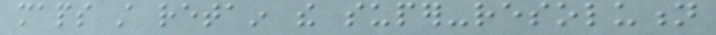maps still retain the super-resolution
